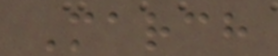March
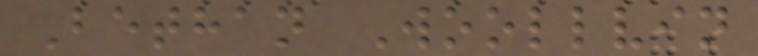Bethan Woollvin
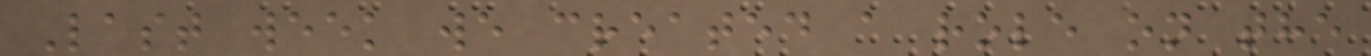Last week we created a role on the
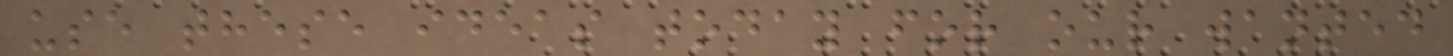use these ideas today for our wanted
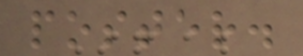poster.
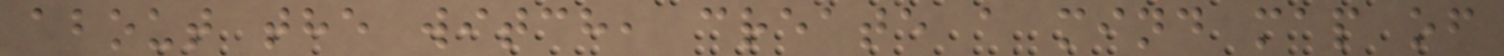about the witch, create a mind map of
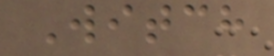Witch
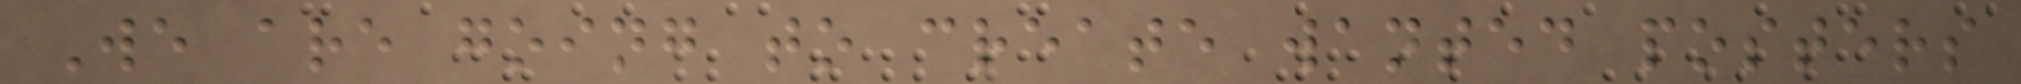We are going to create wanted posters
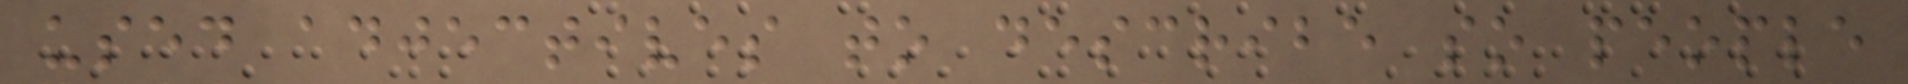used adjectives to describe so people
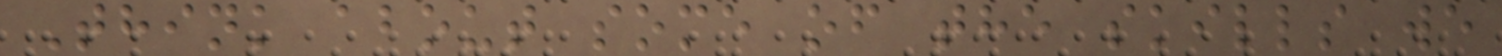Think about some of the skills we
